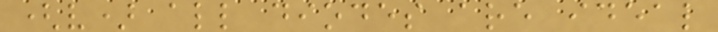(v) all diodes are ideal
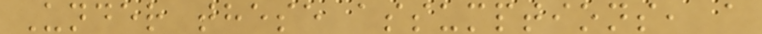Under these assumptions, a
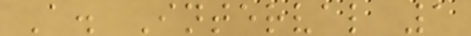A. Interval 1
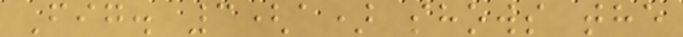Fig. 3(a) shows the
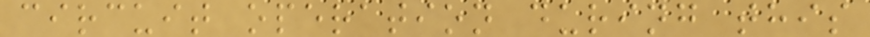circuit operation during this
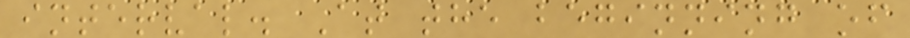interval. At the beginning of
